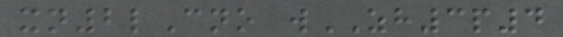xn2lCno wZH3p4
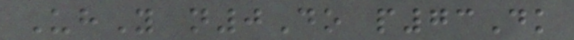UhY n0Do p73Dk
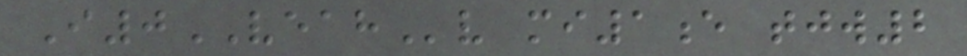I0VEAHv mi1e tjw2
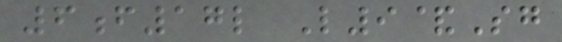6f17l L9&Sg
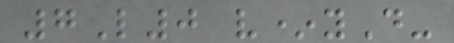7L0 v*yD-
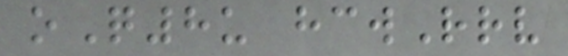oQ8u hcwRrv
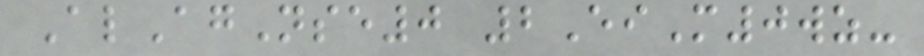AlAgNse0 2EiM0wz-
